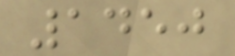1450
